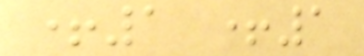+1 +1
